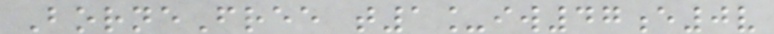BorneFree t1_iw47e0v
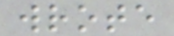wrote
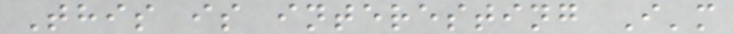This is interesting I'm
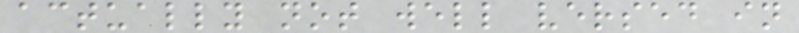actually not well versed in
